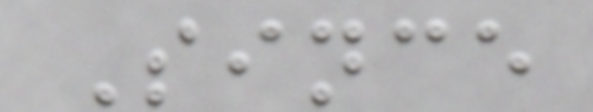Since
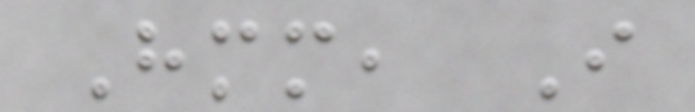Hmm, I
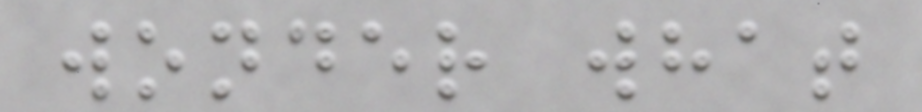wonder what
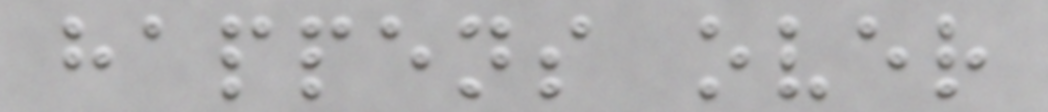happens over
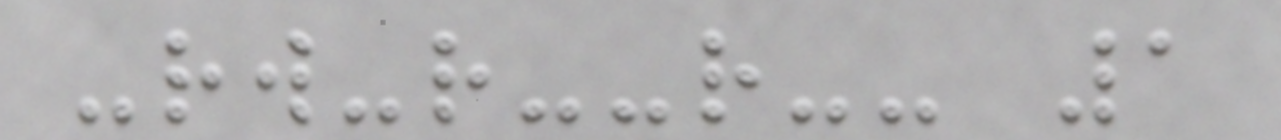-rw-r--r-- 1
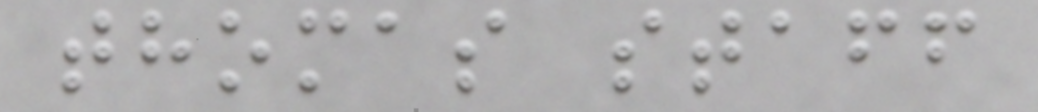thomas staff
